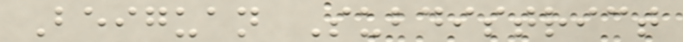Beiguan Subdistrict
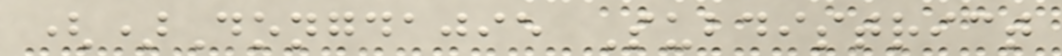()Dongdajie Subdistrict
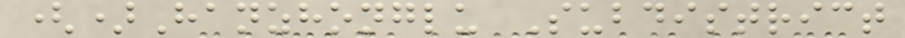()Hanzhonglu Subdistrict
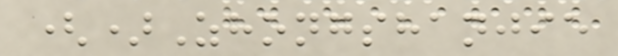()Zhongshanjie
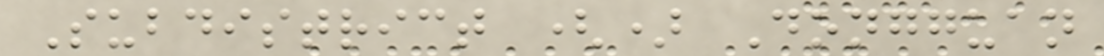Subdistrict () Dongguan
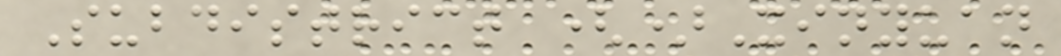Subdistrict ()Xinyuan
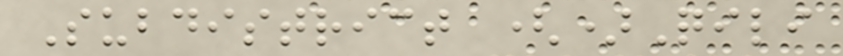Subdistrict ()Qili
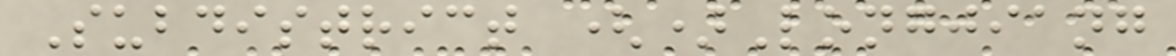Subdistrict ()Longjiang
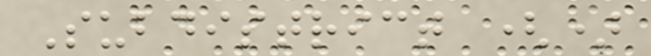Subdistrict ()
